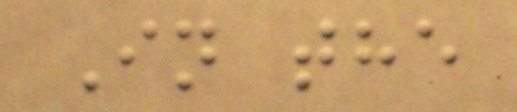In the
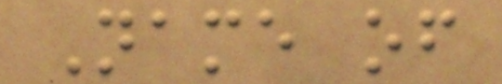Name of
